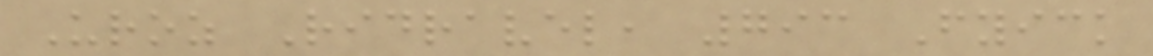Uroz Ridravel, 793 Fyick
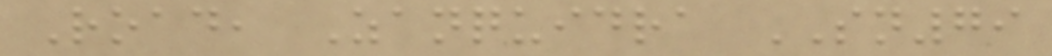Road, Zanquidra SN79
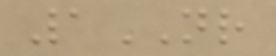1NR
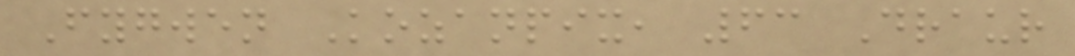Fygwen Kozanpix, 63 Draur
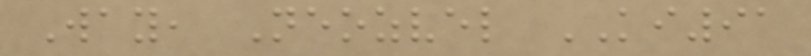Way, Neozvel KI91
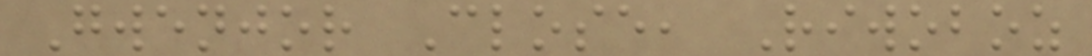Gwenjor Close, Riwoboz
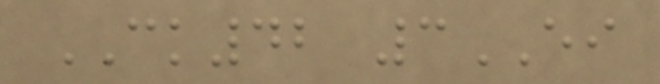CK42 3EI
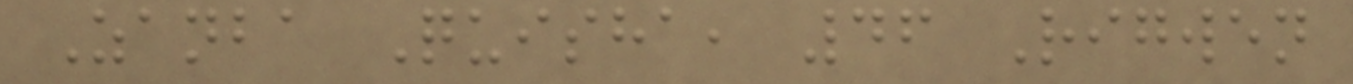Zanba Quisha, 46 Rigwen
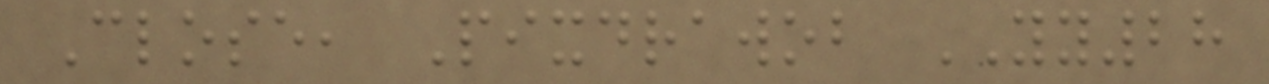Close, Pixdrawob YY28
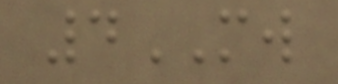4MW
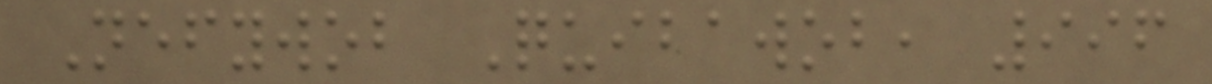Nefywob Quibawob, 996
